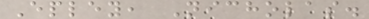Epley, Nicholas.
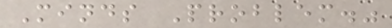Minds Problem."
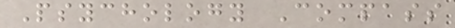Psychology Compass
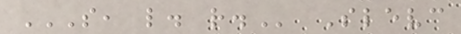S, L. R. Slevc
